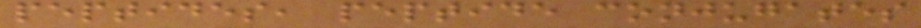peptides, peptide conjugates
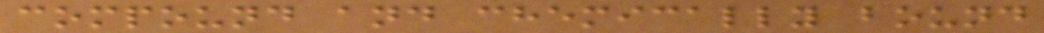compound and chemically bound
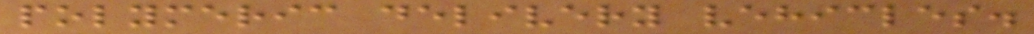polymeric delivery vehicles.
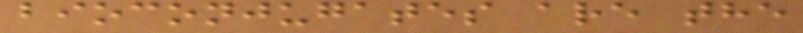bioconjugates are the
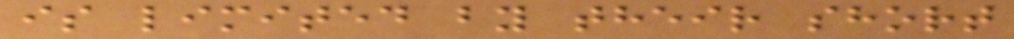is limited by their short
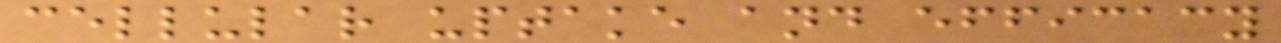cellular uptake and efficacy
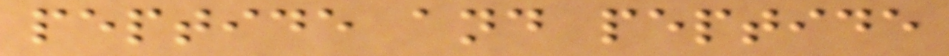peptide and peptide
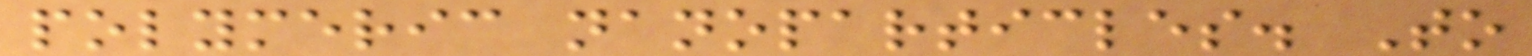polymeric nanoparticles. To
